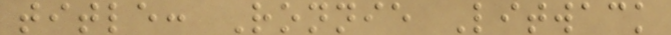title: Ronnie Litwack
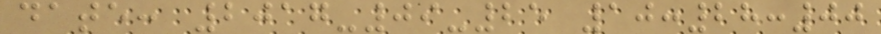date: 2017-09-25 10:28:00
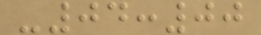-04:00
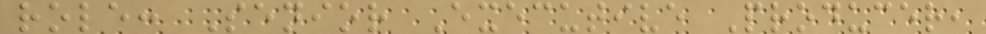role: Senior Executive Producer,
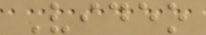Video
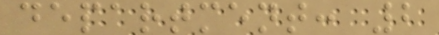department: 2
